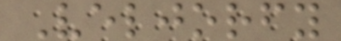Veljorfy
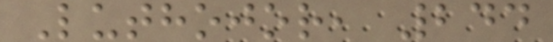Luthojor, 244
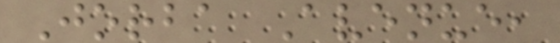Jorba Avenue,
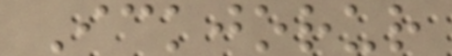Ickjorur
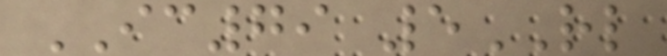IC79 5RL
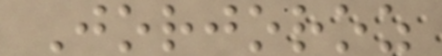Jorjoroz
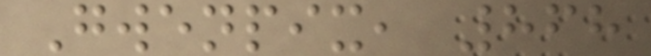Gwenpix, 868
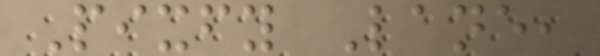Pixfy Lane,
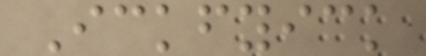Ickfyick
